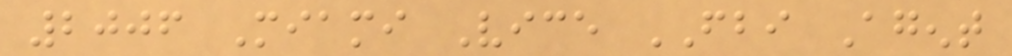2006 Miami Vice FBI Agent
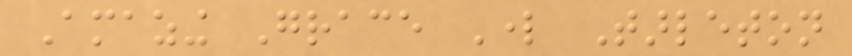Amazing Grace Lord Tarleton
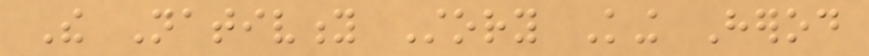The Nativity Story King Herod
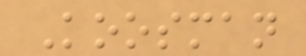Koosman
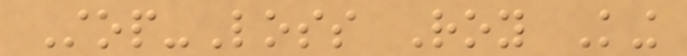Stop-Loss Roy King
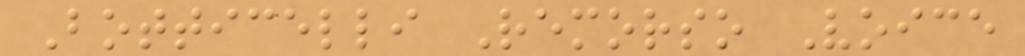Botticelli Remorso Voice
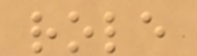role
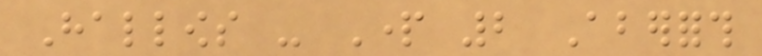Hallows - Part 2 Aberforth
